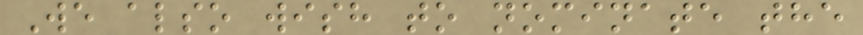We also wish to nominate the
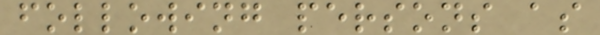following persons as
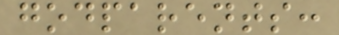godparents:
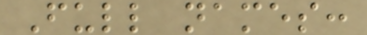Full names:
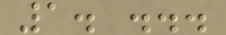1. ...
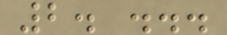2. ...
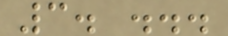3. ...
